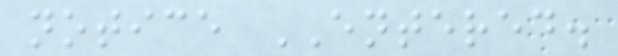notice ENTERED.
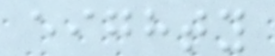eighty
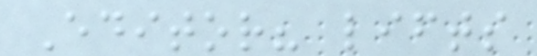Editor? lifts
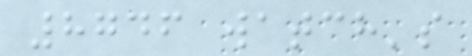8746 watch's
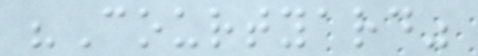"Courtyard"
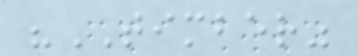"TIMBER"
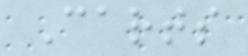Carts
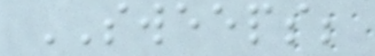SWEEPS;
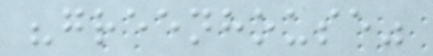"greenhouse"
